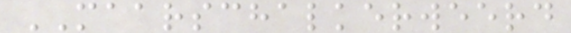MAARSCHALKERWEERD
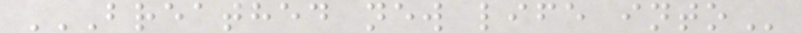BREATHED NEW LIFE INTO
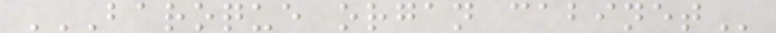BAROQUE ORGAN CABINET
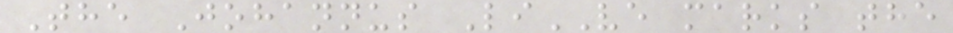The Johannus LiVE marks the
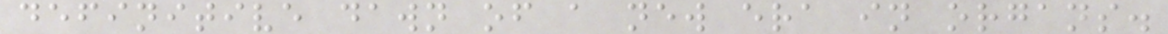definitive dawn of a new era in organs.
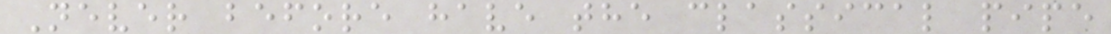Never before have the classical pipe
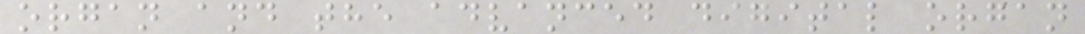organ and the advanced digital organ
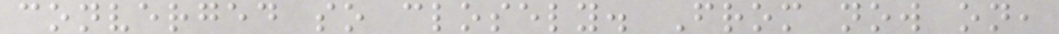converged so closely. From now on,
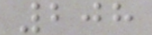208
